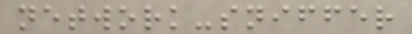network-sniffer
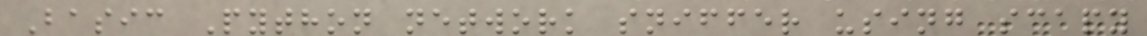Basic Python network sniffer using scapy
